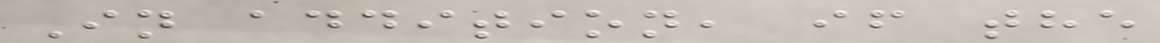In addition, if the
